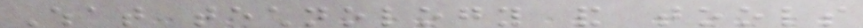What technology and tools
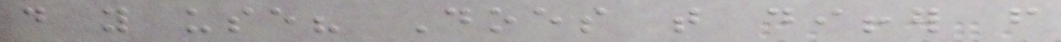do you use? Does that differ from
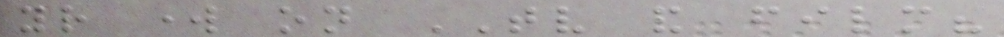your work on TV and film?
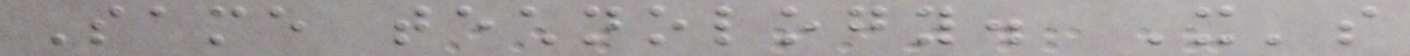Same technology. It's
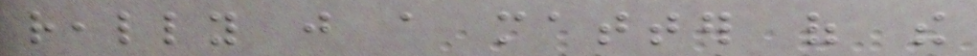really just a matter of the
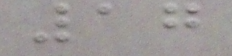17
